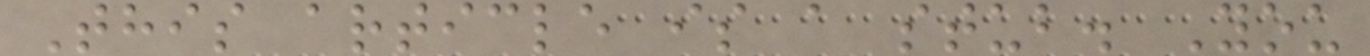This article is a stub. You
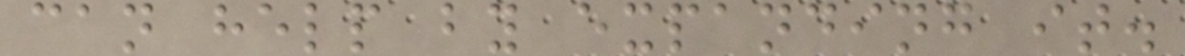can help by expanding it.
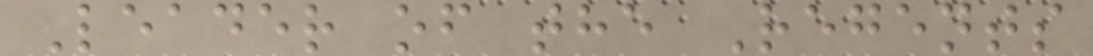Leader of the Regents
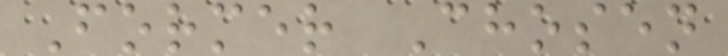Former Chosen
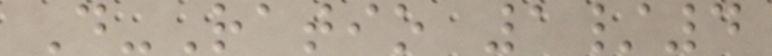D-Ratio 1/4
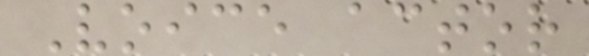Voice actor
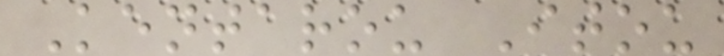Kentarou Itou
